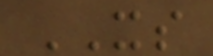XS
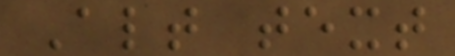Alt text
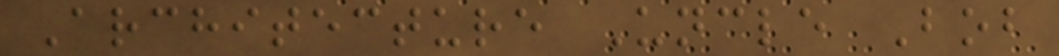Architecture Uncle Bob
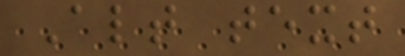Alt text
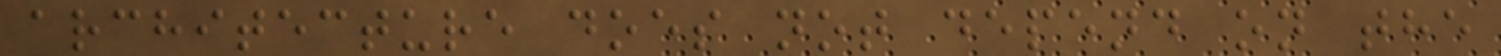architecture does not depend on the
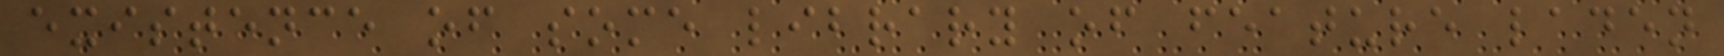existence of some library of feature laden
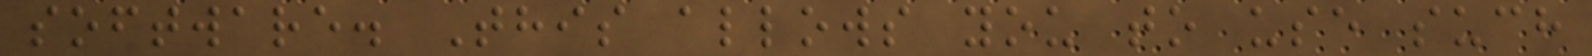software. This allows you to use such
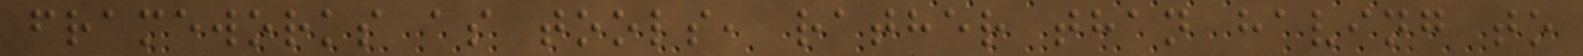frameworks as tools, rather than having to
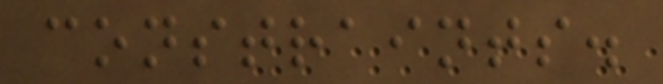constraints.
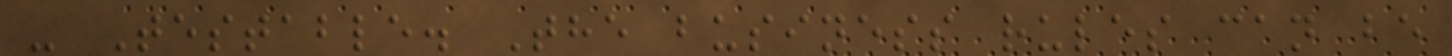- Testable. The business rules can be
